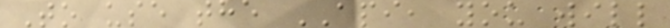To use the API, you will
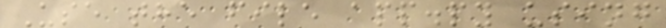Use the file app.py using
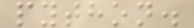python.
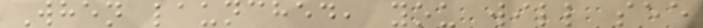When launched, you will see
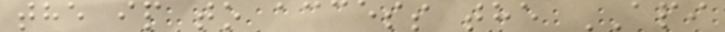the ip to access the API
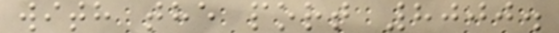with the port 8000.
